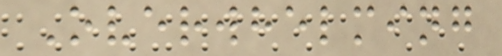Overwhelming
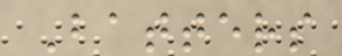Batters
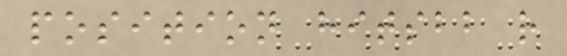position hitsbb r
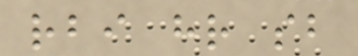rbi hr sb
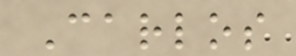Carlos
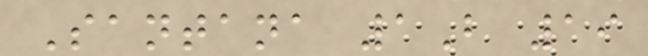Santana 1B 19
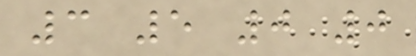3 5 0 0
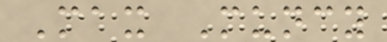Max Muncy
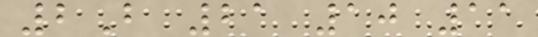2B 21 10 11
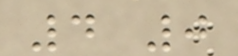4 0
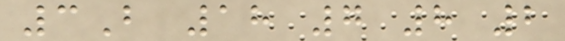3B 18 7 8 2
